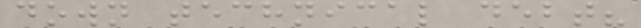down technical debt?
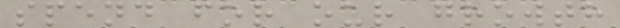spend for our growth
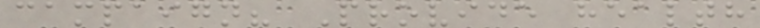campaign? Provide health
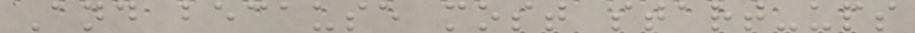And because most start-ups
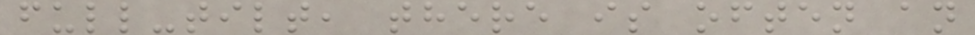full-tilt, there is often an
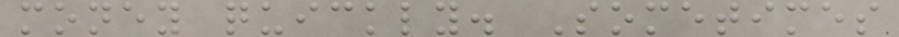money quickly. Sometimes
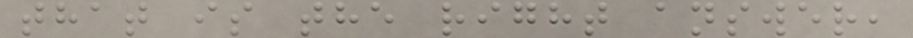that is the right answer,
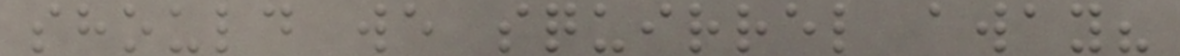should we squirrel away?
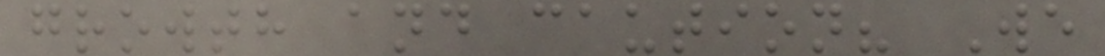growth and caution? We
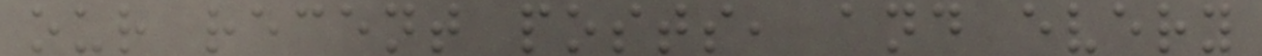our recent posts, and every
